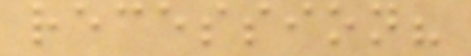recession?
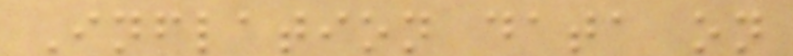Inflation data on
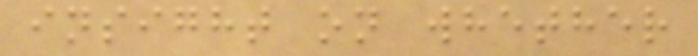insight on whether
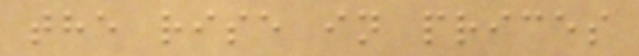the rise in prices
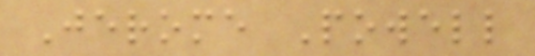Jerome Powell
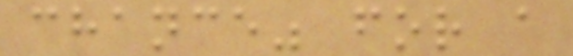chance" for a
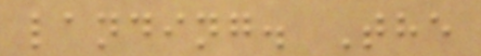landing. The
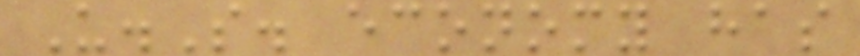U.S. economy has
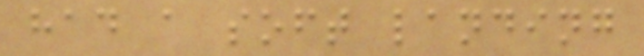had a soft landing
